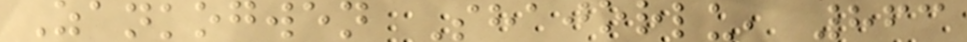Zankogwen Shajorlu, 863
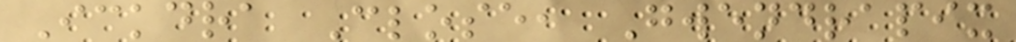Ickdra Close, Gwendrapix
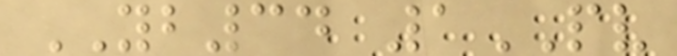YB34 1PV
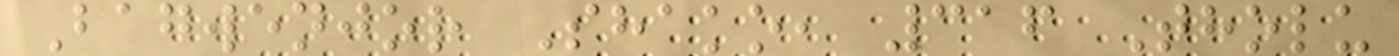Bagwenjor Shako, 316 Tholu
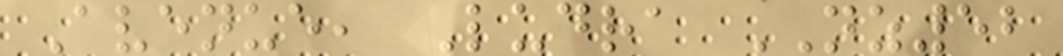Avenue, Ludra NZ52
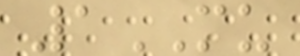1MU
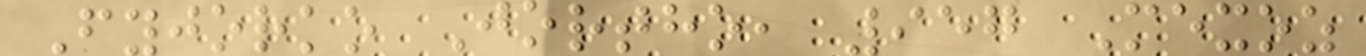Fyjorko Jortho, 957 Mexoz
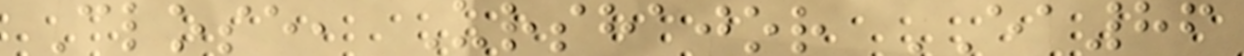Close, Urshajor EA86
